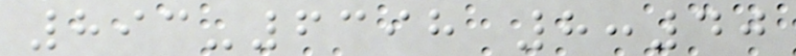893-6398 8:40
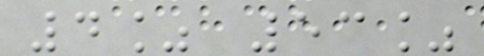4% 53%
